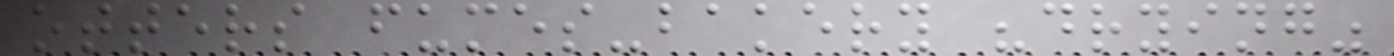otters fumes-bakery "drying"
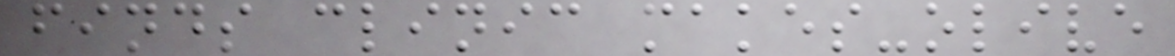finds clinic makes-olive
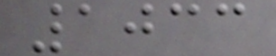1033
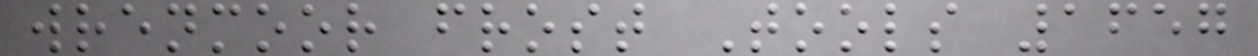wrenmoor frost Tools 1657
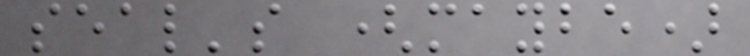seal's (maybe)
